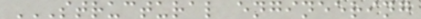STRUCTURAL ENGINEERING
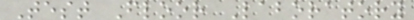Test Floor Laboratory
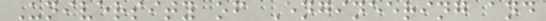University of Engineering and
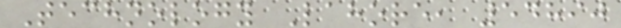Technology Lahore, 54890
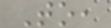To,
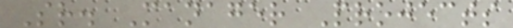Sr. Manager Projects
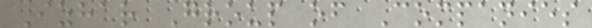Izhar Group of Companies
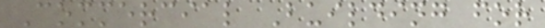Commercial Building for
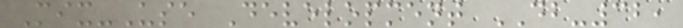Mix-Use Development DB-32,
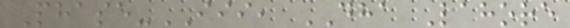Phase-III, DHA Lahore
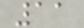11
